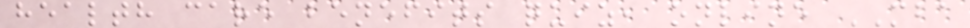health care benefits quiz, online MBA
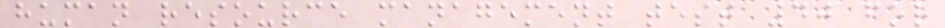human resource management test 40 for
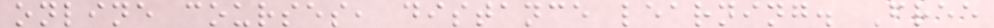online courses, distance learning. Free
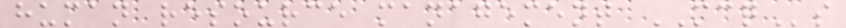human resource management MCQs
